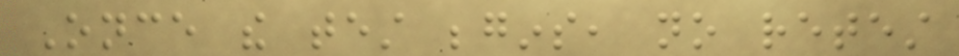Once the test begins, no retest
